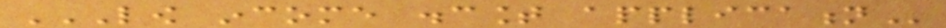LOW INCOME DISCOUNT APPLICATION
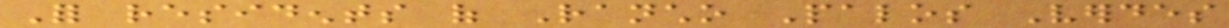For residents of Rancho Palos Verdes
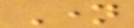Name
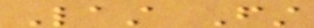Last First
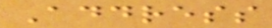Address
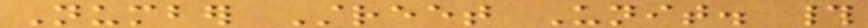Number Street Unit. #
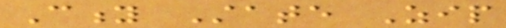City State Zip
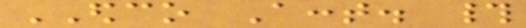EDCO Acct. #
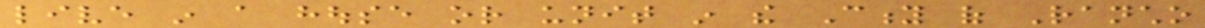live in a house or unit in the City of Rancho
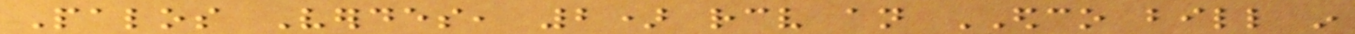Palos Verdes, 2) receive an EDCO bill in
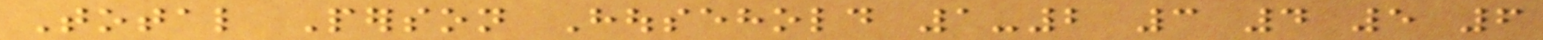Total Person Household 1-2 3 4 5 6
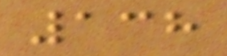138
